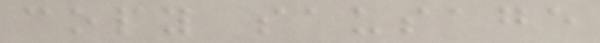copy sausage
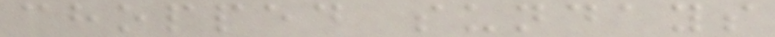chopped sundays
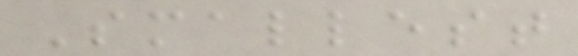Smallest
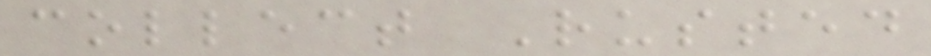collect Rusted
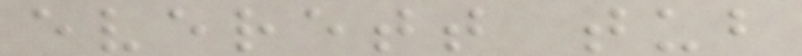everett tub
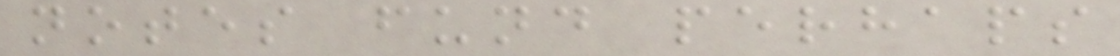notes fund perhaps
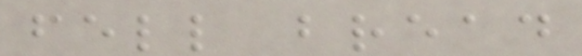fell bread
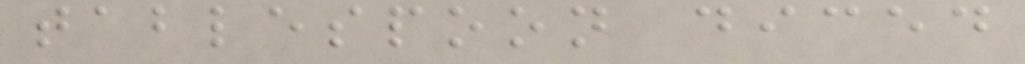tablespoon diced
